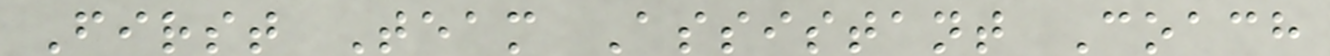First Team Assistant Coach
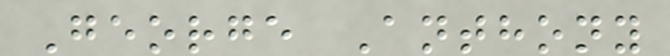George Anthony
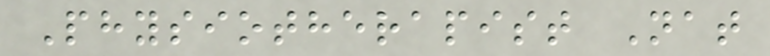Physiotherapist Nat
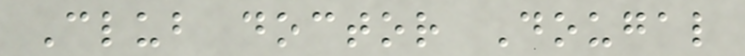Club doctor Dougal
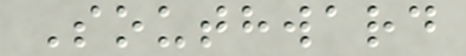Southward
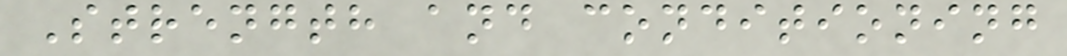Strength and conditioning
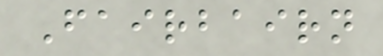Fairbairn
